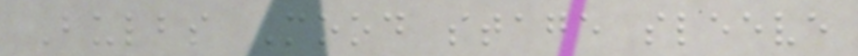Bulbs Mood stage sleeve
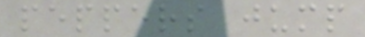peppers jump
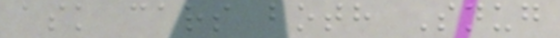ask cars both Snug
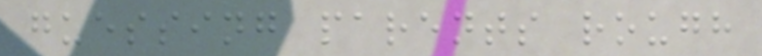guessing parents rough
